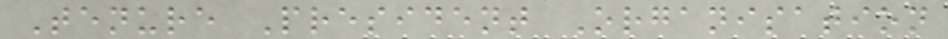Tenure President Organisation
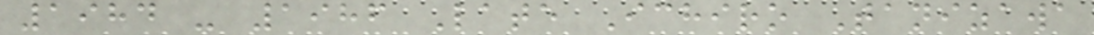1984 - 1986 Late Ichiro Tanizawa
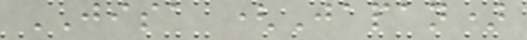JISA (Japan)
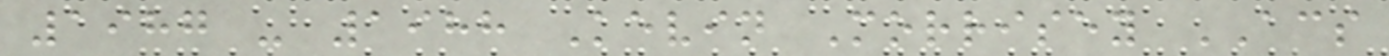1987 - 1988 Kevin Morrisey ACS
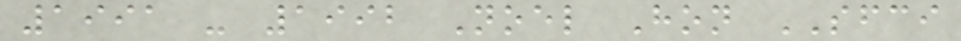1991 - 1992 Noel Hon SFCI
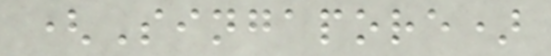(Singapore)
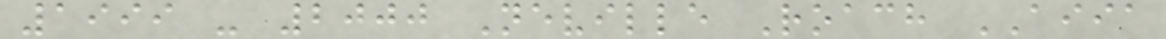1999 - 2000 Neville Roach AIIA
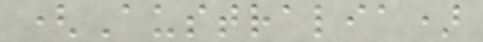(Australia)
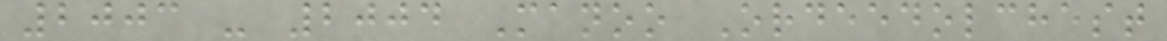2003 - 2004 Manoo Ordeedolchest
